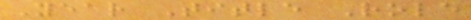Year Title Role
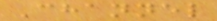Channel
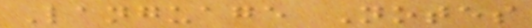Language Notes
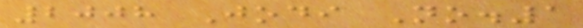2008 Jodi No.1
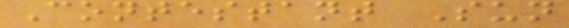Contestant Sun
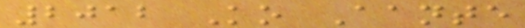2012 Ko Aante
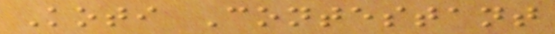Koti Contestant
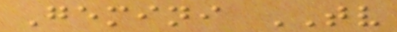Gemini TV
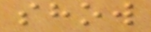show
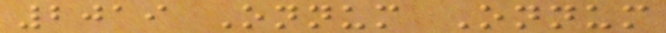2019 Onnum Onnum
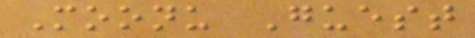Moonu Guest
